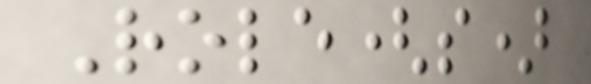Role(s)
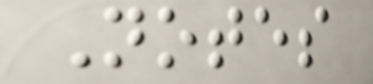Notes
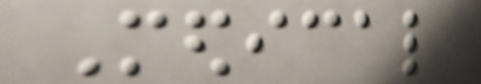Medical
